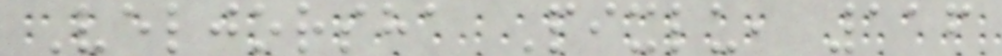Veljorsha Pixlu, 116
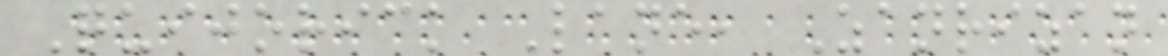Quijorick Lane, Zanrizan
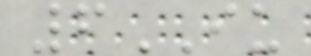6IU
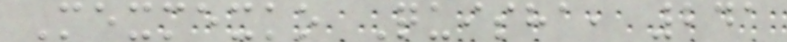Mexmexko Quisha, 241
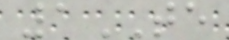1TE
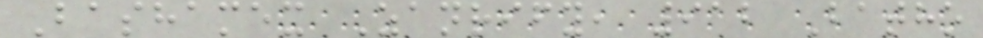Bashamex Zanrify, 912 Batho
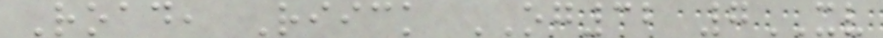Road, Riick OG32 7XV
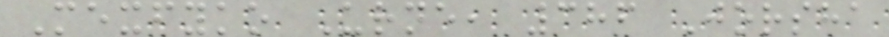Mexfyko Urne, 386 Jorsha
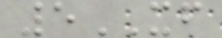5XF
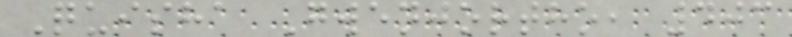Quisha Gwenjortho, 403
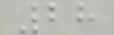28
